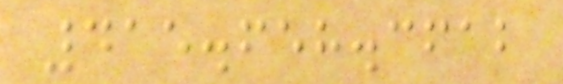415.658.3612
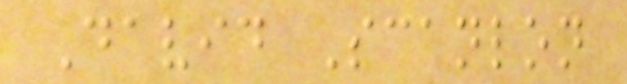David Scanlon
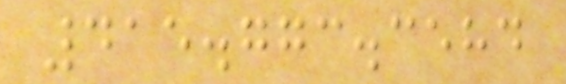415.773.3584
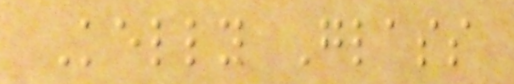Kelly Glass
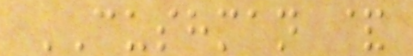CUSHMAN &
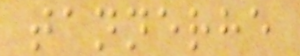tannerhe
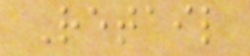Retail
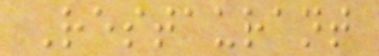Restaurant
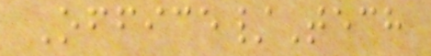Office/Tech
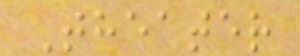Theater
